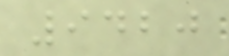9420
